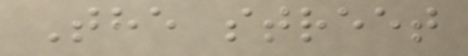The street
